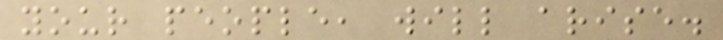your people, will arise.
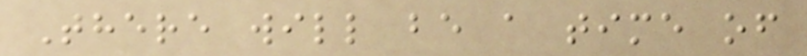There will be a time of
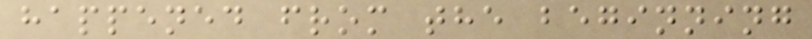happened from the beginning
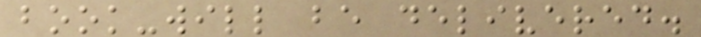book-will be delivered.
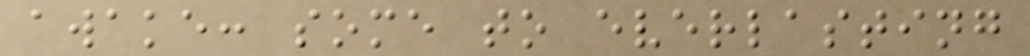awake: some to everlasting
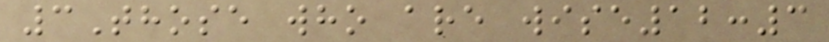3Those who are wise12:3
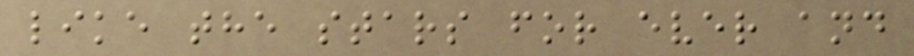like the stars for ever and
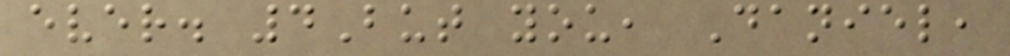ever. 4But you, Daniel,
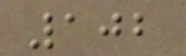102
